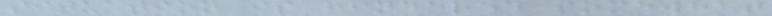situation is hindered somewhat
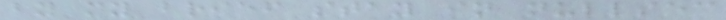by my brief stay in nullsec
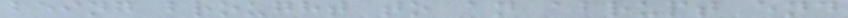being brought to an abrupt end
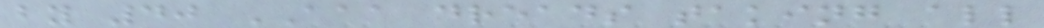by 40 AAA dreads taking all
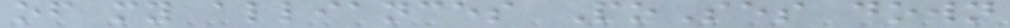of my alliances PoSes down
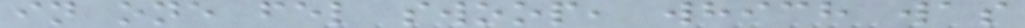in one fel swoop, which was
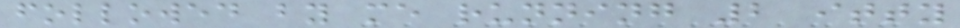followed by me running 2 itty
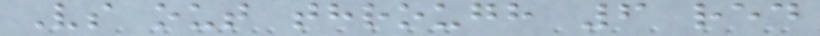Vs out through 6 red
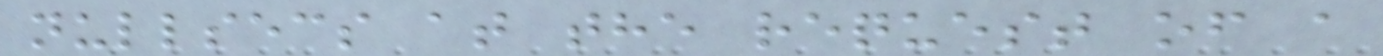nullsecs at the request of a
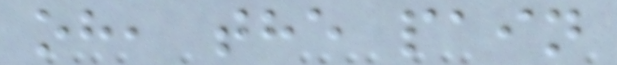oh, the pain
